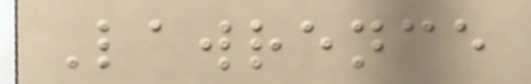Lawrence
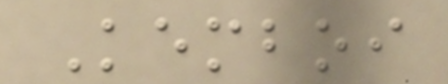Kemboi
